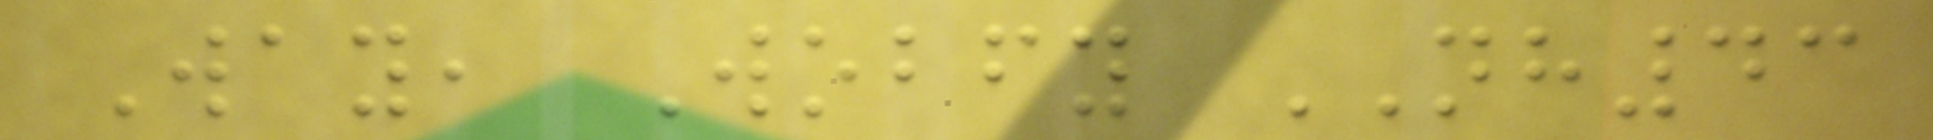Way, Wobfy NH43
